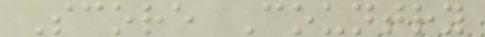Score Country
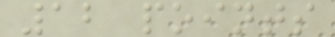12 points
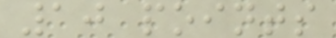10 points
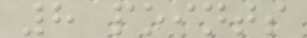8 points
